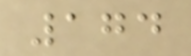174
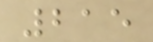215
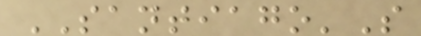SANTIAGO'S
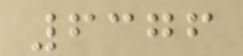6376
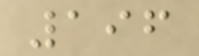196
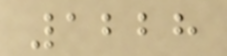1228
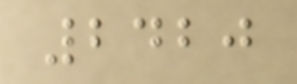2420
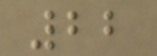22
